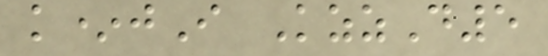k*jI KzzD5
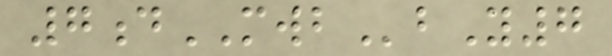7dMWBbY7
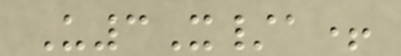U3X/a+
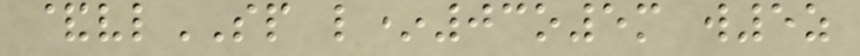&vlSP l*03o5m w5z
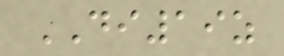DI19z
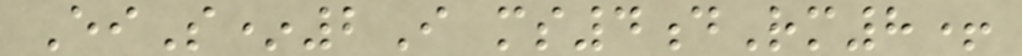EiS*2I ms4dRm8+
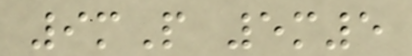9mP 5m5
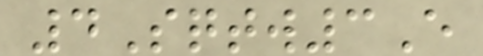4Sqtw3E
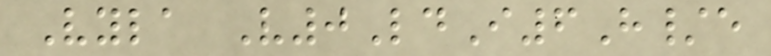Vyla V0LdI6H/e
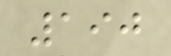190
